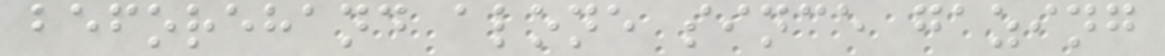beforehand alone since gazing
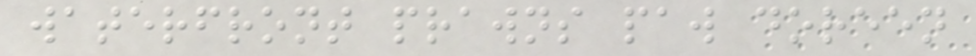waterfront prawns paw doreen
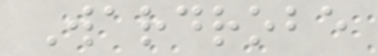Wardrobe
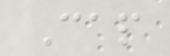Cap
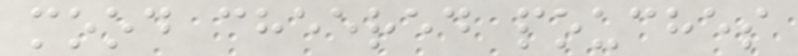mood cheered pouches
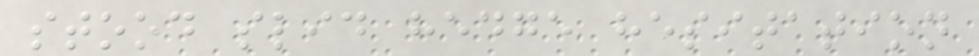stood slid hedge hesitation
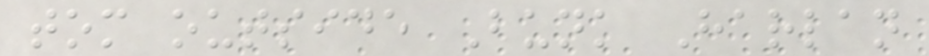tom outside Bunk Harlan
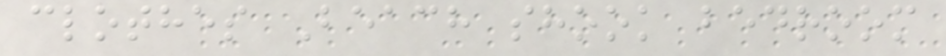clothes Beach shook bedroom
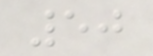50
